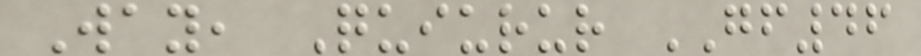Way, Quiurur GF46
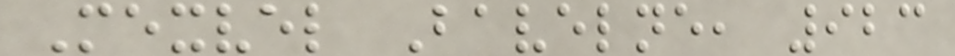Mexvel Bavelne, 923
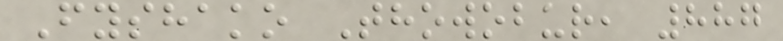Fyshako Thowobur, 887
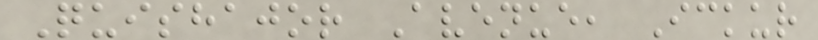Quishajor Avenue, Ickur
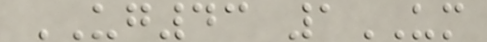UG43 1UM
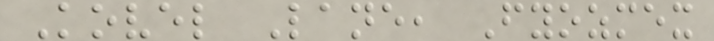Kovel Lane, Fyozmex
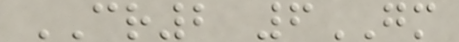CR2 6GM
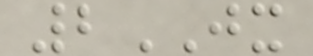2JX
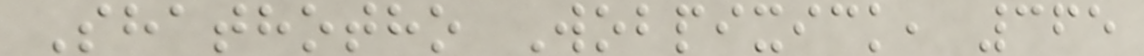Shathotho Wobpixick, 365
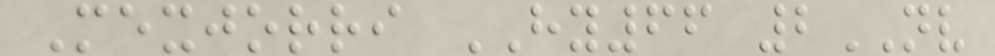Mexjorri HY66 2NV
